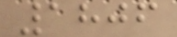1806
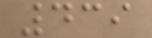439
